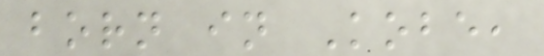born in Kobe,
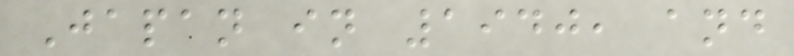Japan in 1940, and
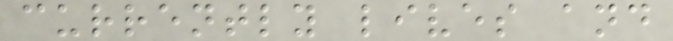currently lives and
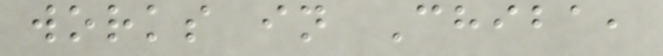works in Chiba,
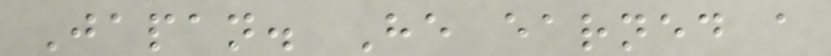Japan. He earned a
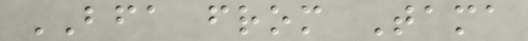BFA from Tama
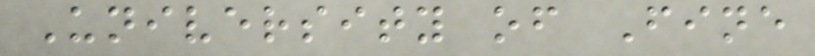University of Fine
